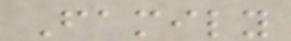Family
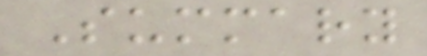Summary
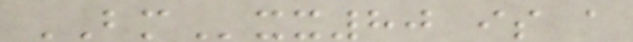BMxx80 is a
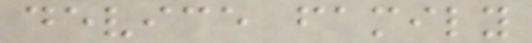device family
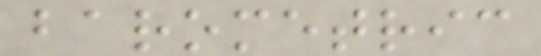barometric
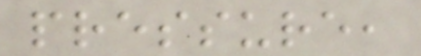pressure,
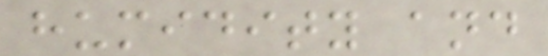humidity and
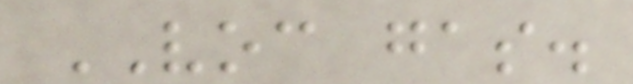VOC gas.
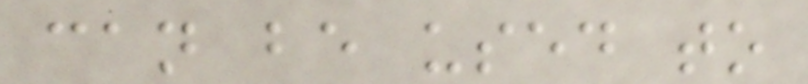can be used to
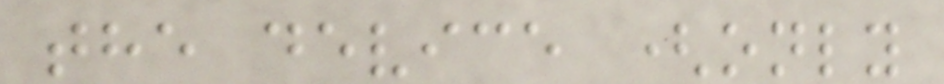the device (only
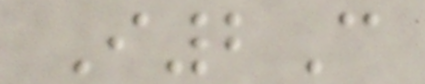I2C
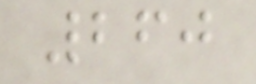260
